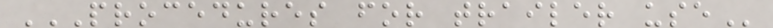PROCEDURES FOR TRAILER USE
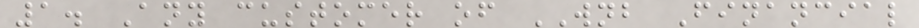1. Any customer of WNB Financial
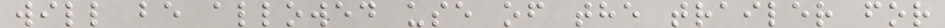will be allowed use of the trailer for
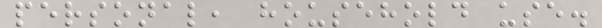personal, household use.
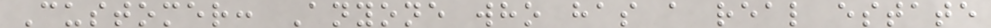Customer: Anyone who has a real estate
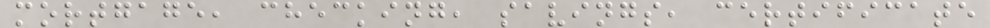mortgage, checking, savings, certificate
